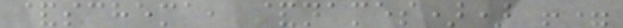&schema, &names)) !=
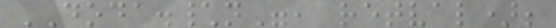DODA.\n", retval);
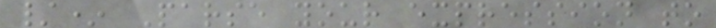/* Parse your expression to
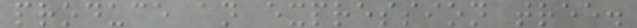produce an expression tree.
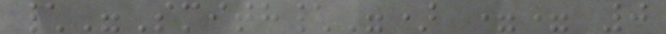\"Smith\") == 0
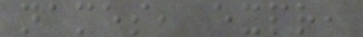names, expr,
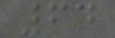64
